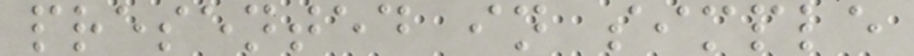presented in simple
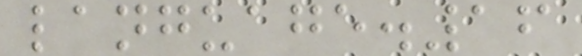language.16
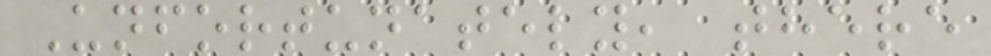Unfortunately, there
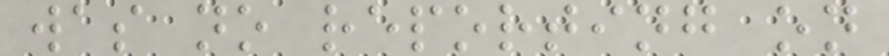was no reporting on
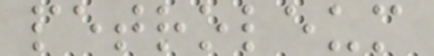petroleum
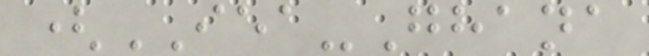(IEA-Ghana
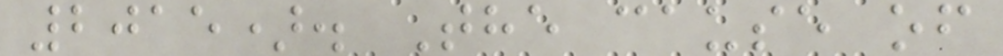2015). The cause of
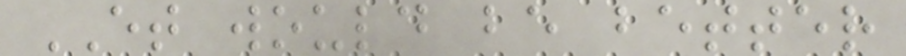ET would be better
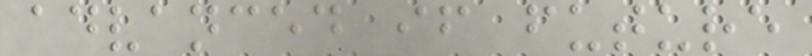advanced if future
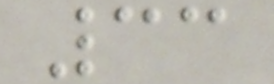33
